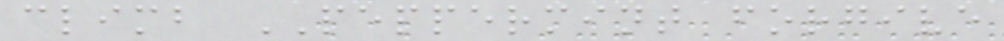climb PEPPERMINT forgive
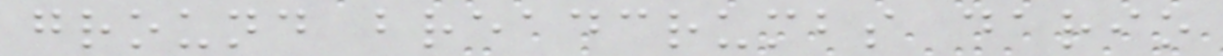ground breadcrumbs dario
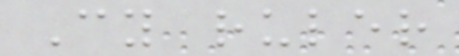Cy ruler
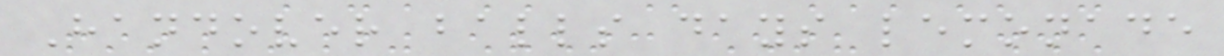Handover balls days lemonade
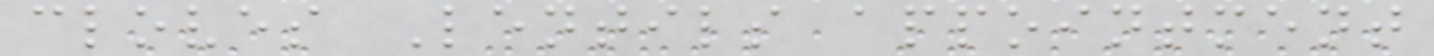cloves Lentils appointment
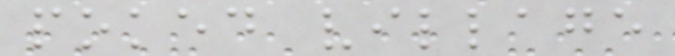poked village
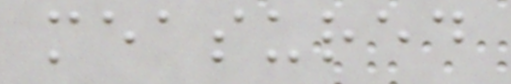measured
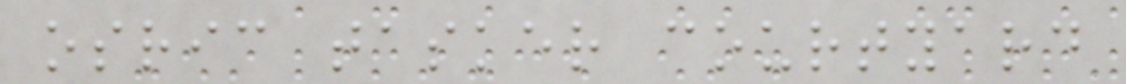osric tasker courtyard
